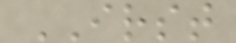IRST
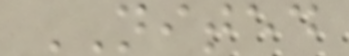NITED
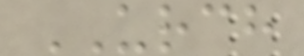URCH
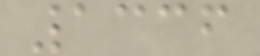1336
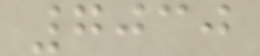7030
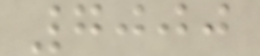7000
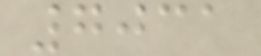7031
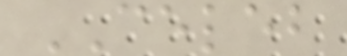CELEB
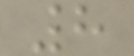8
